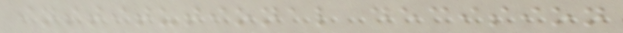institutional decision
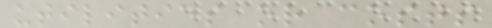utilities or costs
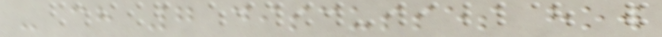- ch 7 discusses how
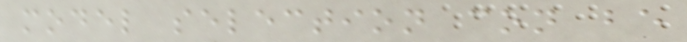model selection con be
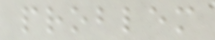problem
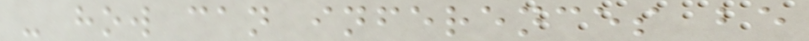- how can inferences be
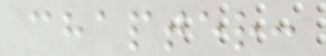chapter:
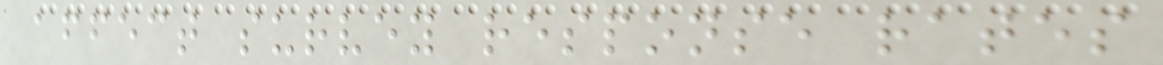affect survey response rates
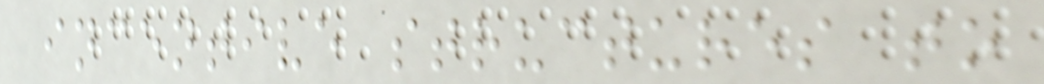incentive structures to
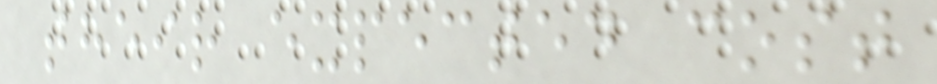their expected cost
